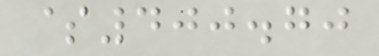$400.70
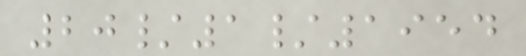20/1/1954
